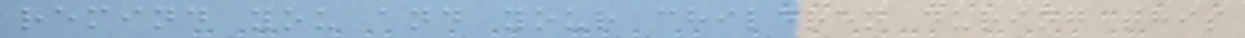remind you and your children during this
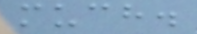much.
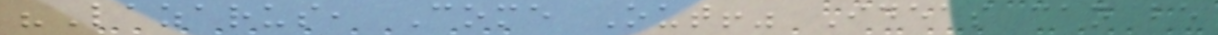"Lazarus, Come Out!" Ideas can be
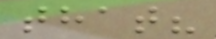that?
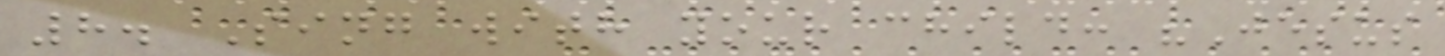8. Sing with your child: "Jesus
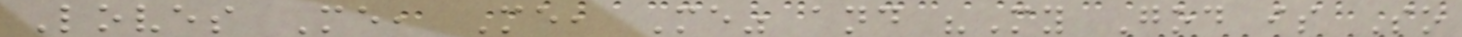Loves Me, Me, Me" and "My God is So
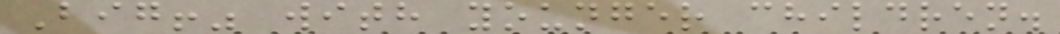Big!" with younger children.
